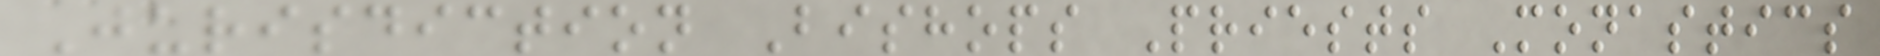Jurisdiction Bishops Priests Monastics
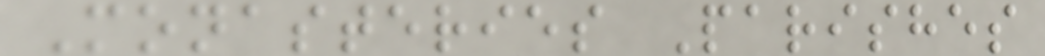Monasteries Parishes
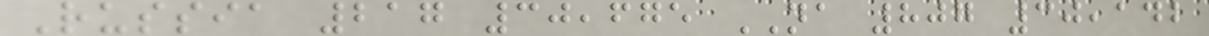Russia 217 30,675 NA 807 30,142
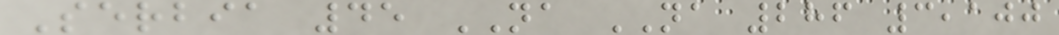Serbia 45 NA NA 286 3,100
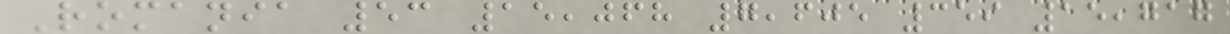Romania 53 15,068 7,605 359 15,717
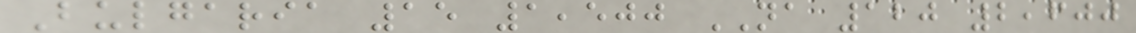Bulgaria 15 1,500 NA 120 2,600
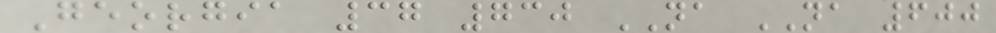Georgia 37 730 NA NA 600
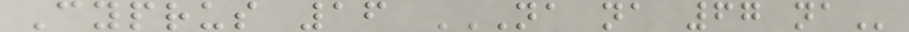Cyprus 16 NA NA 67 NA
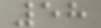58
